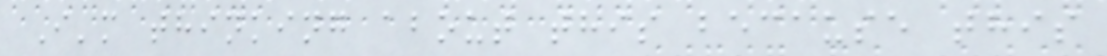I'm thinking about this because this
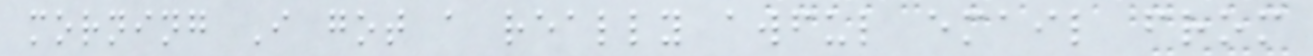morning I got a really awful email from
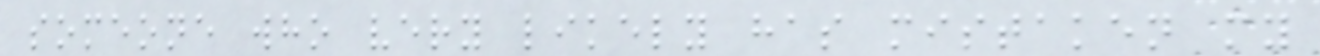someone who very likely has mistaken my
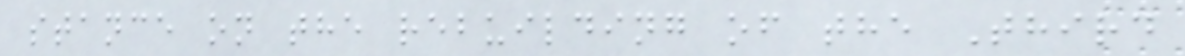stance on the rebuilding of the Third
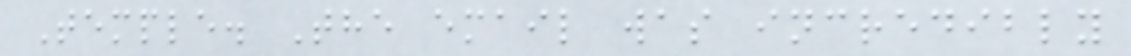Temple. The email was incredibly
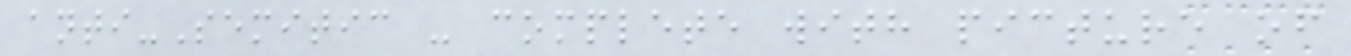anti-Semitic - complete with picture of
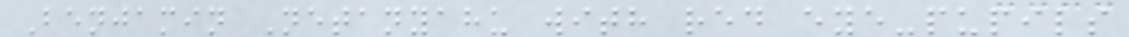Benjamin Netanyahu with red eye-pupils
